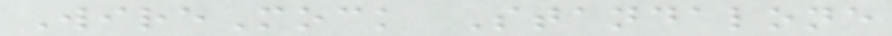WireMock Standalone
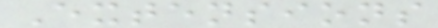Extensions
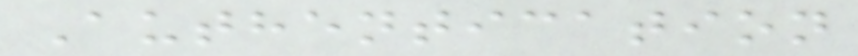Authentication
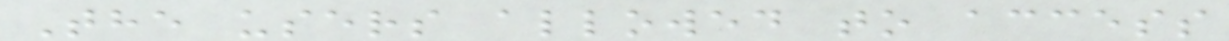The users allowed to access
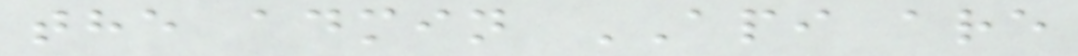the admin API are
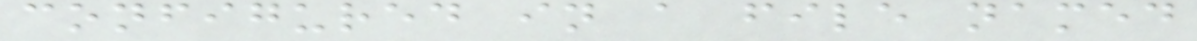configured in a file named
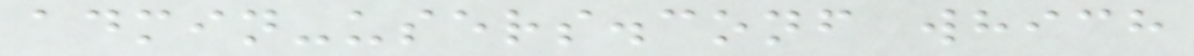admin-users.conf which
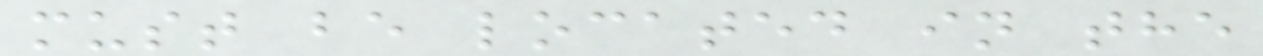must be located in the
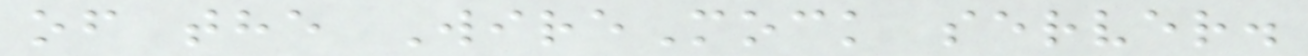of the WireMock server.
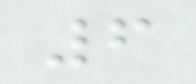6
